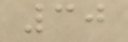30
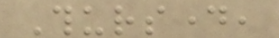Thursday,
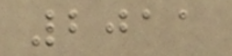2011
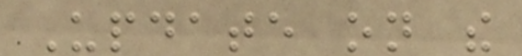Update on the
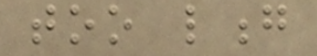too long
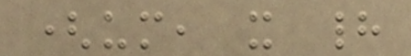(um, it had
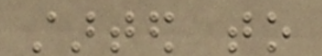started to
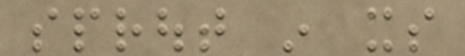sprout in its
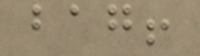bag!
